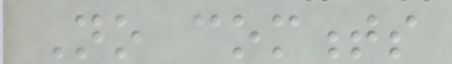No comments
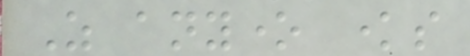As anyone knows
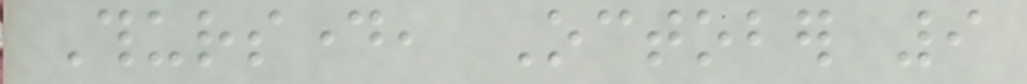Thursday, October 9
